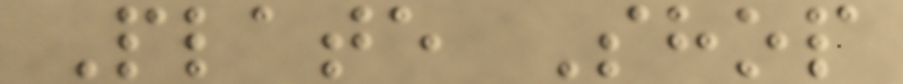Plate Shop
